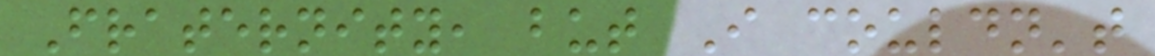Fraternity, but I couldn't
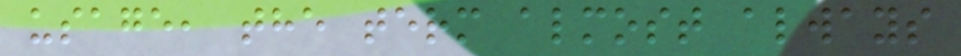usage, the term almost always
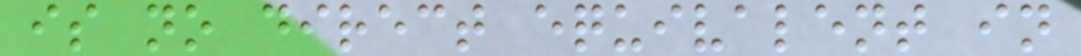is no direct equivalent in
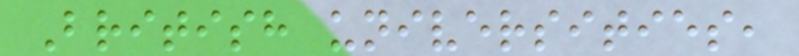British universities,
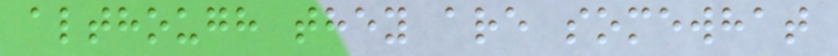although they are somewhat
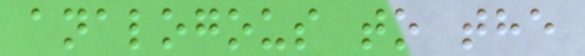analogous to the
